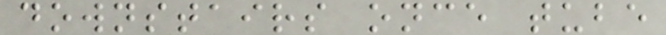downstairs once tube
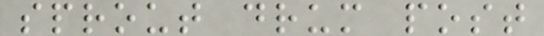sprout drum post
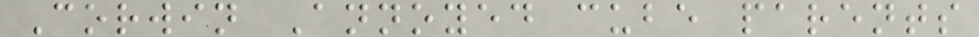Corwin Annoyed cube parents
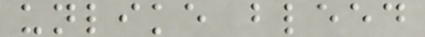unlike bleed
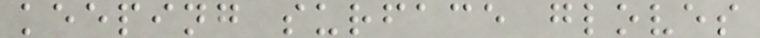keeping surface gloves
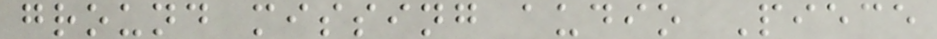ground missing audio Piece
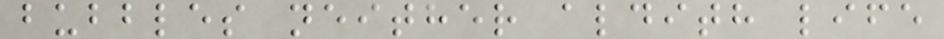bubbles neither aldith life
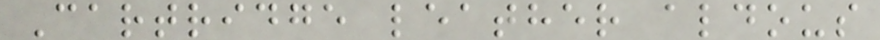Cartridge leather aldous
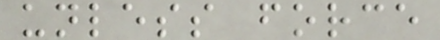unless force
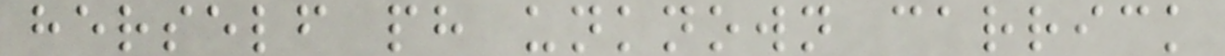herself ph unknown carrick
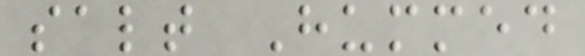salt Hummed
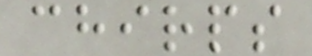chirps
